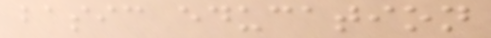basic education
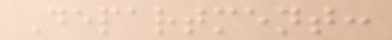Department:
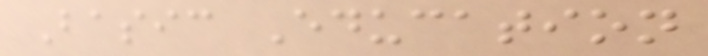Basic Education
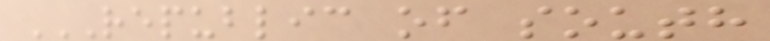REPUBLIC OF SOUTH
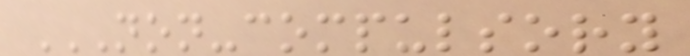NON-COMPULSORY
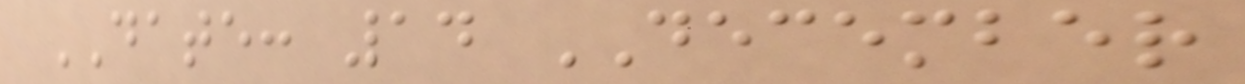DATE: 14 DECEMBER
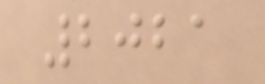2021
